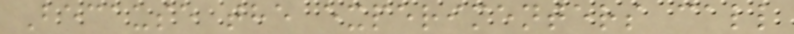Because the experimenters call
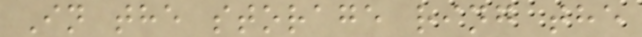In the storage ring the
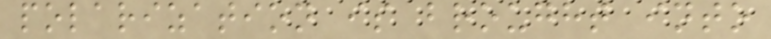polarization is brought into
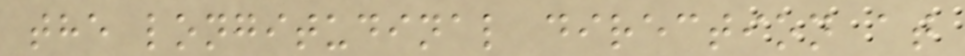the longitudinal direction at
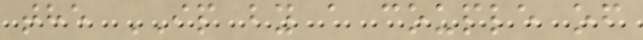the IP by a couple of
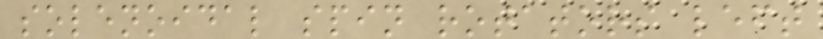solenoidal spin rotators left
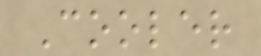Cooler
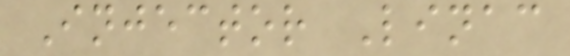Injector Linac
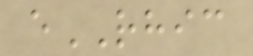eRHIC
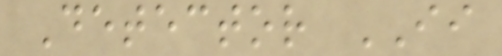Detector II
